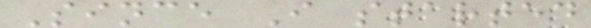Since I started
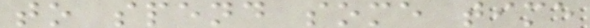to spend some time
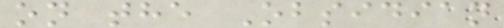on the Obsidian
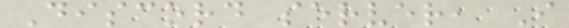Discord server, I
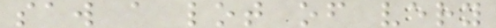saw a lot of very
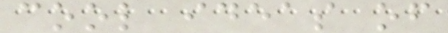cool ideas of
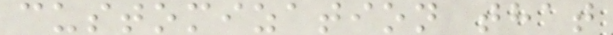customization that
